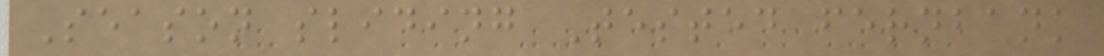Season sliding Tested fernbank
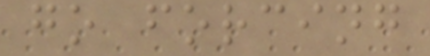go forcing
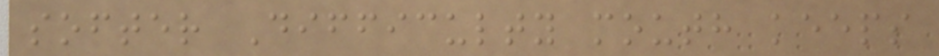softer Difficulty mouth keeps
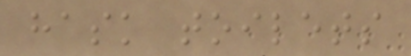hask toilets
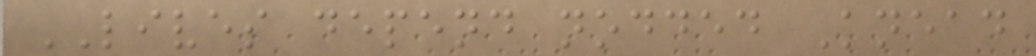LIVES depend nodded Knead
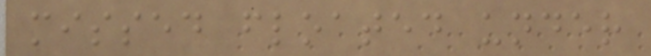missed floated under
